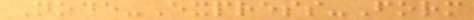Node-Express-Form
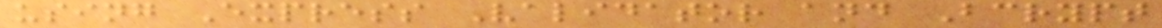using Express Validator and Bcrypt
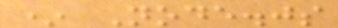* Node.js
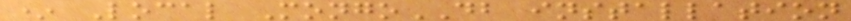* Local MongoDB installation
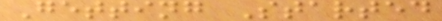Getting Started
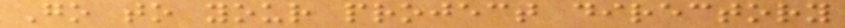Go to your project directory
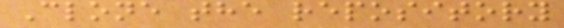Clone the repository
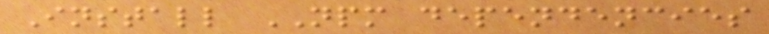Install NPM dependencies
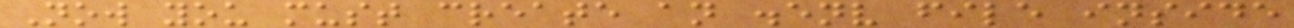Now you must create an .env file inside
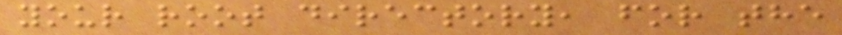your root directory, for the
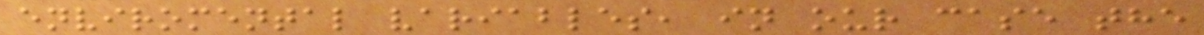enviromental variables, in our case the
